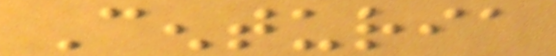Centuria
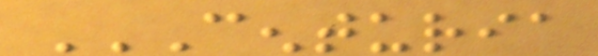CENTURIA
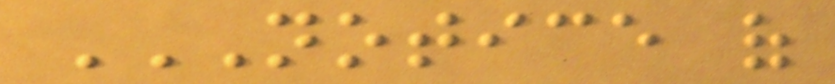NOTICE OF
